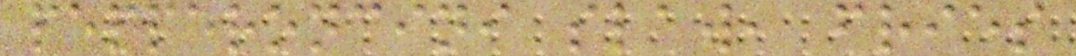pepperoncini slaw, fries
